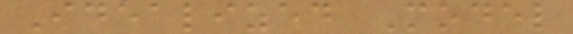Idealized Model
